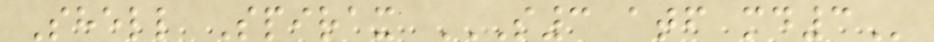Shell Spirax S3 ATF MD3
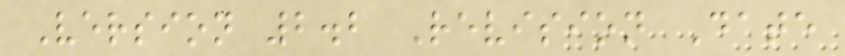Version 2.2 Revision Date
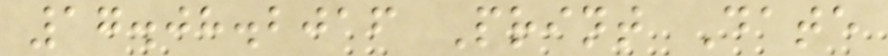17.08.2016 Print Date
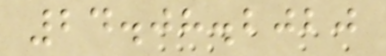24.08.2020
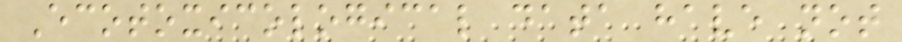Ecotoxicological data have not
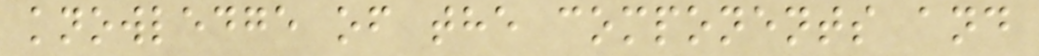knowledge of the components and
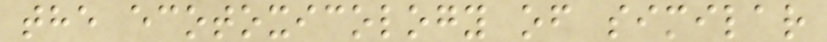the ecotoxicology of similar
